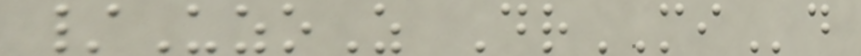/UzoZ DrMId
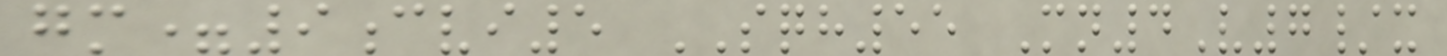gm=9cvi5 SQH55 Mn4V7/x
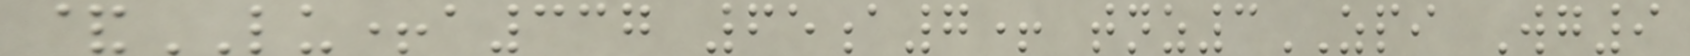&LU+a337 65a7+ tnz3ZPI Wg9
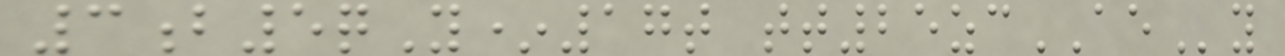3b5qY*17t tt25zcAEy
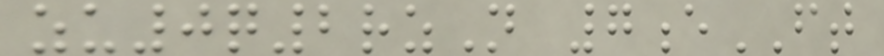zu0q2rzN 7eFT
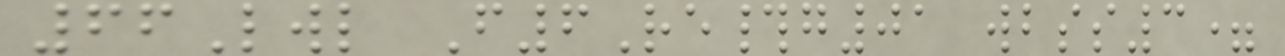66Lwl F6Re#g01 wbss3=
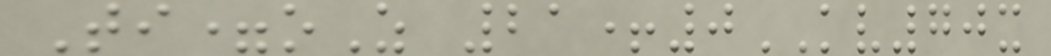Ti=oZ 21+0KV70x
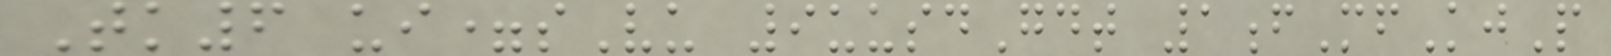Tk6 ui=sVu 9uusdGdt 1fMfKjP
